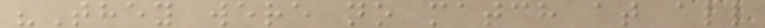"They were no match at all
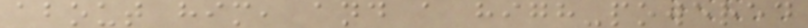about him, and a high-powered
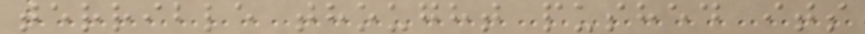terrible thought pushed its
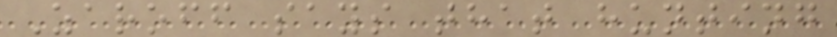Zaroff says that hunting
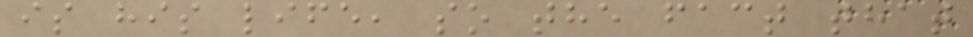is his life, so the fact that
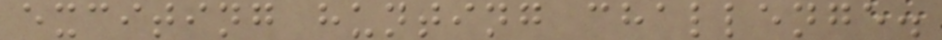exciting hunting challenge.
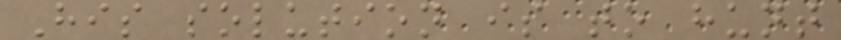His solution is to hunt
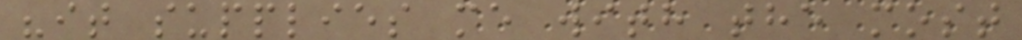"it supplies me with the most
